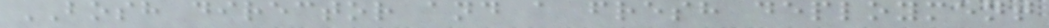BOSH director and a fresh deployment
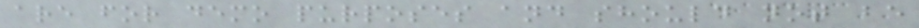are for demo purposes and should not be
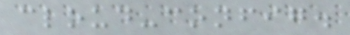cloud-config.
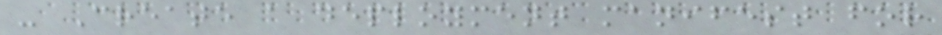- Create a deployment manifest for
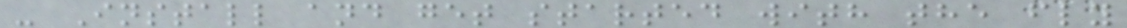- Install and get started with the fly
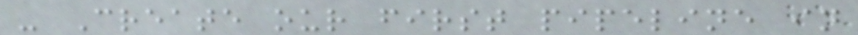- Create our first pipeline in
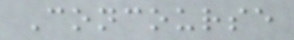Concourse
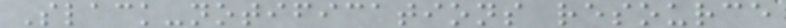Slack-notifications resource
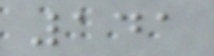141
